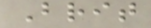Brit
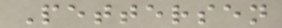Pettersen
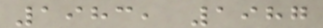1983, 1987
